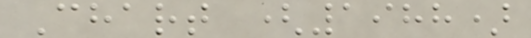Chart (1988)
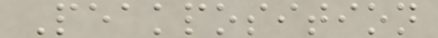Peakposition
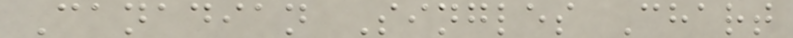Canadian Singles Chart
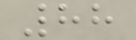88
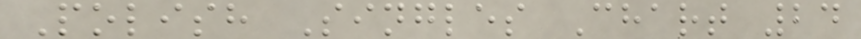Polish Singles Chart 24
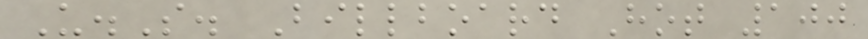U.S. Billboard Hot 100
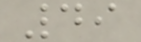49
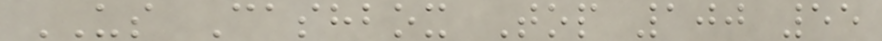US Cashbox Top 100 55
